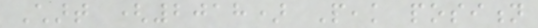Chart (2018) Peak position
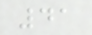41
